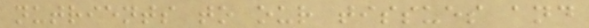nutrients to our tissues and
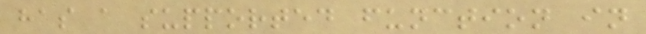has a supported function in
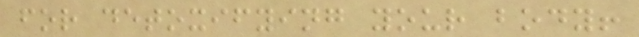for detoxifying your body!
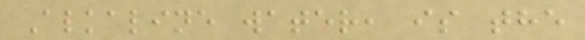Alkaline water, is the
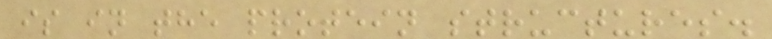is in the protein structures.
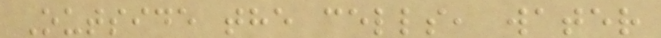Outside the cells, water
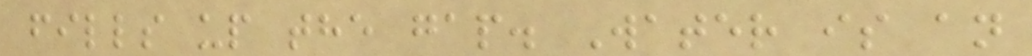fills up the gap. Water is an
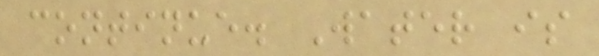continue. Water is
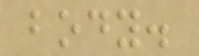body.
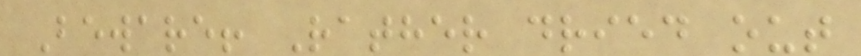Beware! Rather dried out
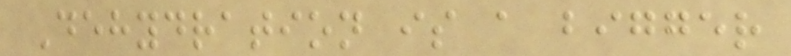Dehydration is a bigger
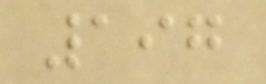197
